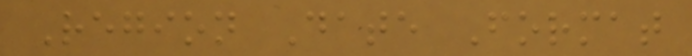Region Date Format
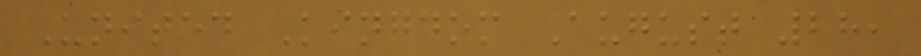United Kingdom August 28,
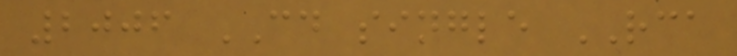2006 CD single RCA
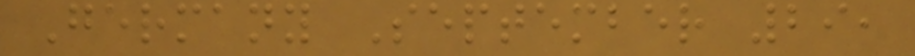Germany September 29,
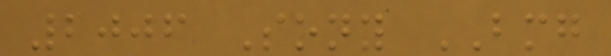2006 Sony BMG
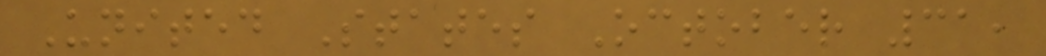United States October 31,
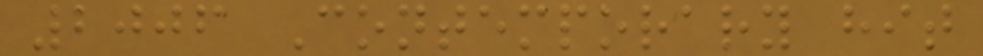2006 Contemporary hit
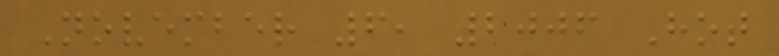November 6, 2006 Hot
